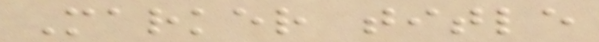Marker title
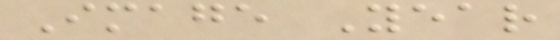Image Year
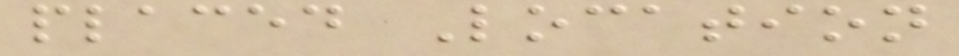placed Location
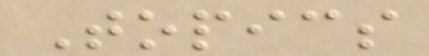Topics
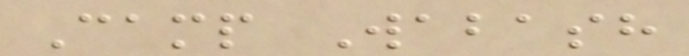Camp Wabash
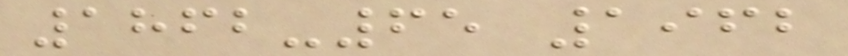1862-65 1962
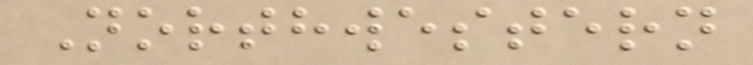Northwestern
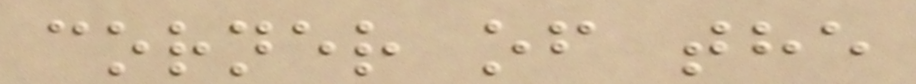corner of the
